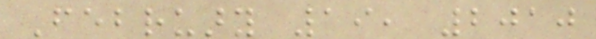February 19, 2010
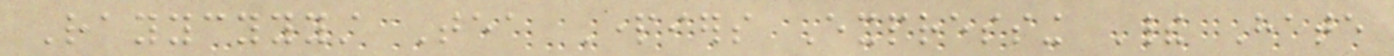Rayycyyyst Tea Partiers Expressing Their Hate
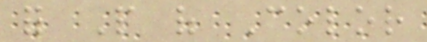for People of Color
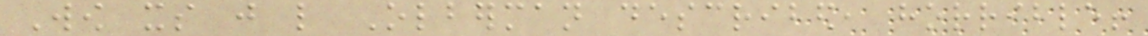Wow its just like Olberman described, horrible!
